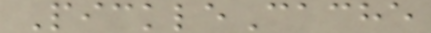PickleCache
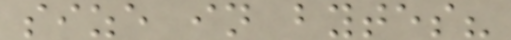size in bytes?
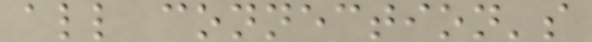all connection's
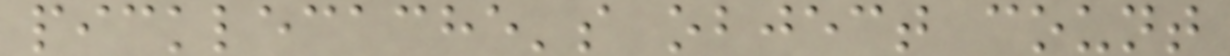picklecache's object count
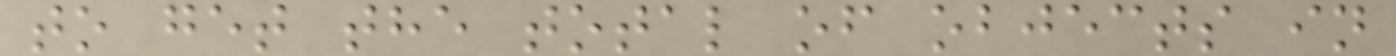to get the total of objects in
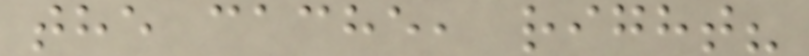the cache, right?
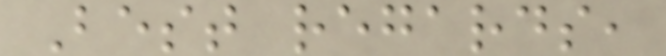Best regards,
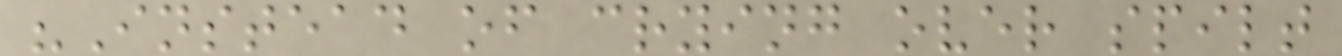"Instead of crying over spilt
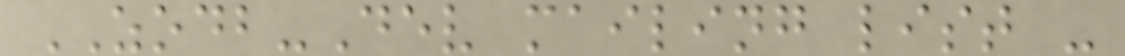ZODB-Dev mailing list -
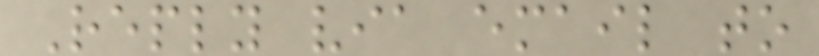Reply via email to
